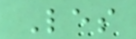Les
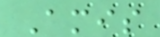Amis
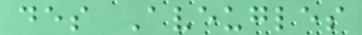des Aveugles
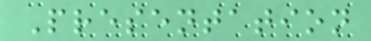Presentation
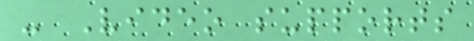- Video supports
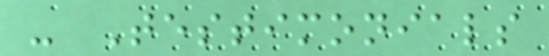- Testimonials
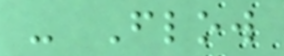- Flow
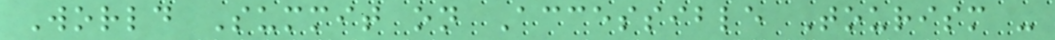World Summit on Accessible Tourism -
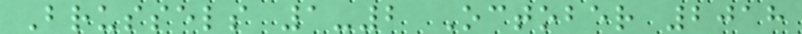Brussels 1-2 October 2018
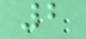2
